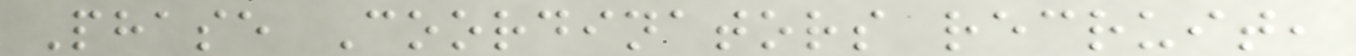Phase Coordinators recruit,
